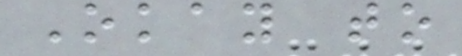Okay to
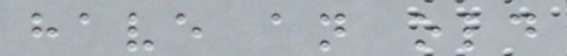have an old
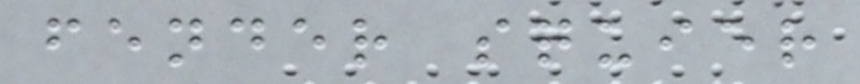fender squier
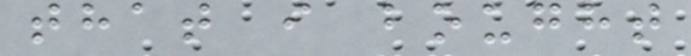that i bought
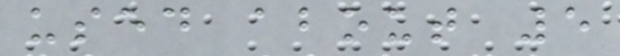used about 5
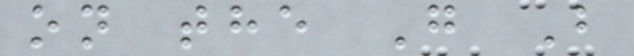on the G B
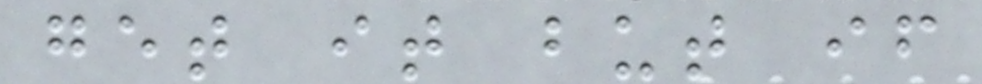get it but if
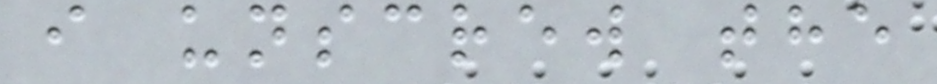i unscrew the
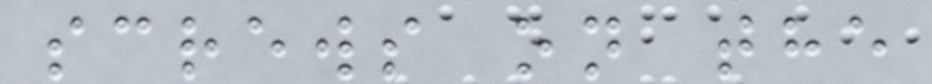screws on the
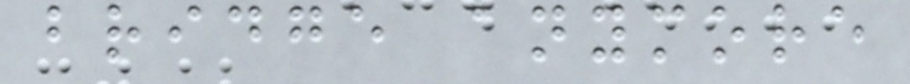bridge anymore
